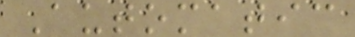Automatic
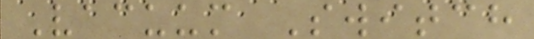Vacuum Switch
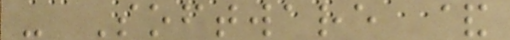- Software &
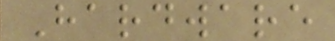Hardware
